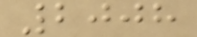2008
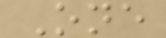One
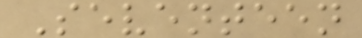Seventeen
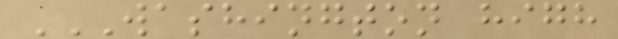WASHINGTON HIGH
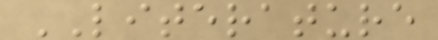LITERATURE
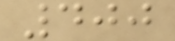400
